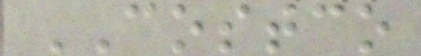COSTCO
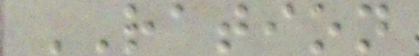RATION
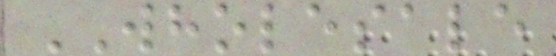WHOLESALE
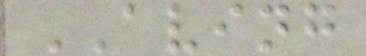AVING
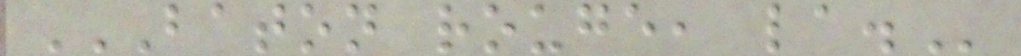BATON ROUGE, LA.
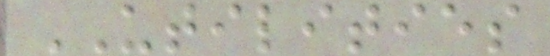UTILITIES
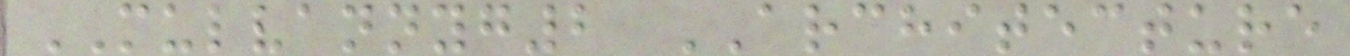MULVANNYG2 ARCHITECTURE
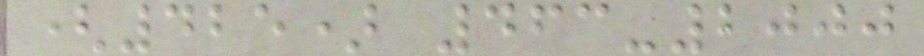(425) 463-2000
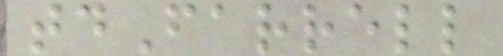tdFarrell
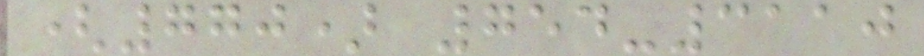(770) 754-3110
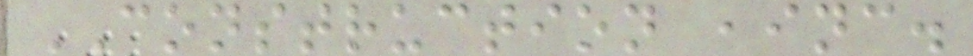CONSTRUCTION ,inc.
